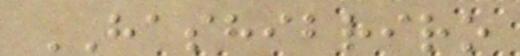HASHIBRIRO
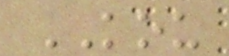KOU
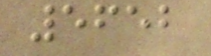5652
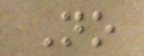No
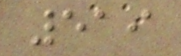519
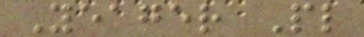Yeager Pl
